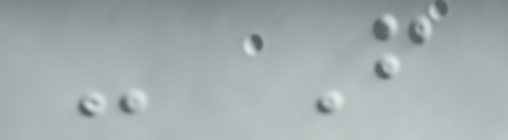- From
